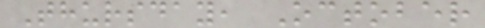Thursday, October
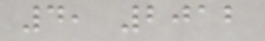4, 2012
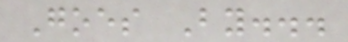Goes By...
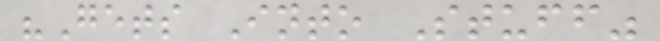"Gets Into Stuff"
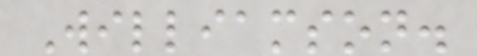Williamson.
